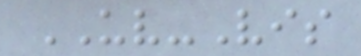UV-Vis
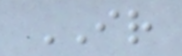IR
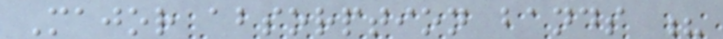Major absorption bands ?
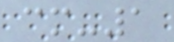cm-1
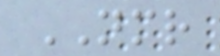NMR
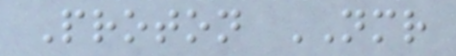Proton NMR
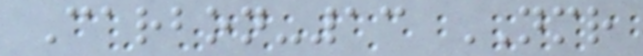Carbon-13 NMR
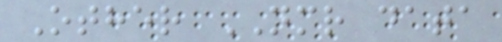Other NMR data
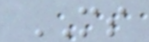MS
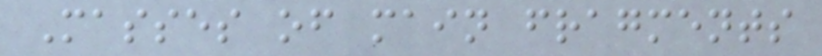Masses of main fragments
